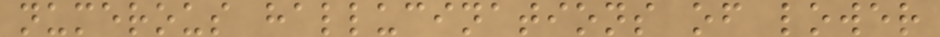numerous hallucinations of lower
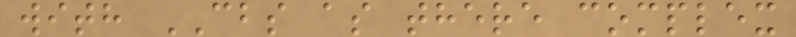with CBS as there complex
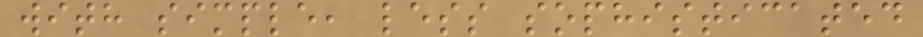with simple, less sophisticated
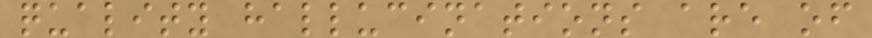quality hallucinations are of
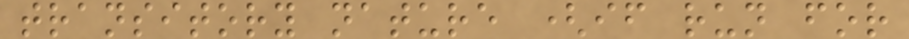transitory nature (if run for
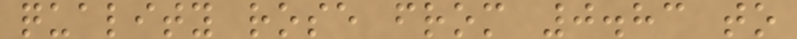quality rose from 0.83 to
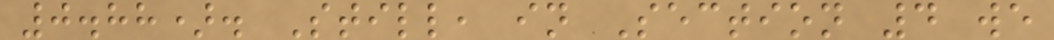0.88). Still, in Section 4 we
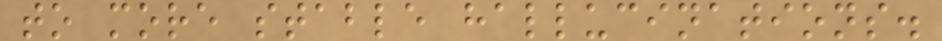to more stable hallucinations.
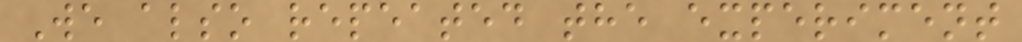We also repeated the experiment
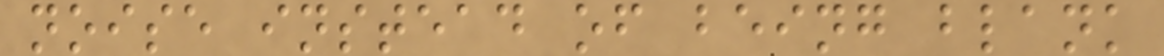noise instead of being blank
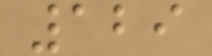129
